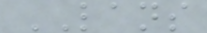LANS
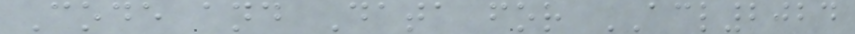Code and Data for ACL2024
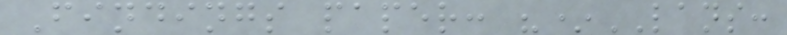Findings paper: "*LANS:
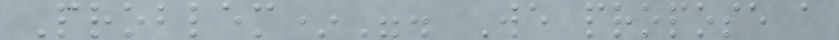Problem*". We propose a
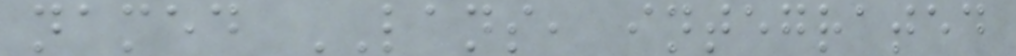named LANS, integrated
